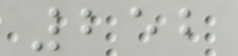252
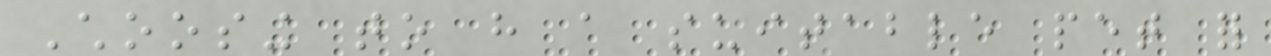Choosing to have a suitable pet for
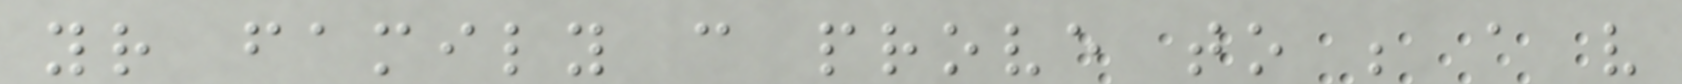your family can prove to be a very
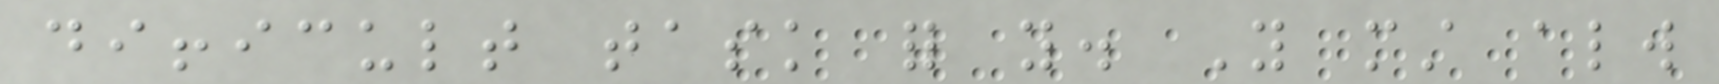difficult task for you. You must always
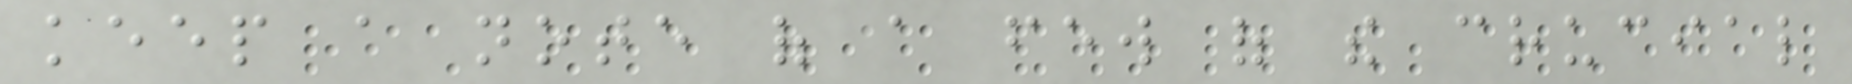keep a note of a few of the crucial
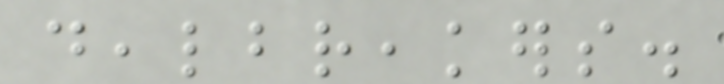dealbreakers.
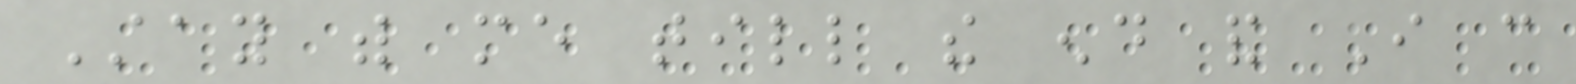Stay with me till the end and I can
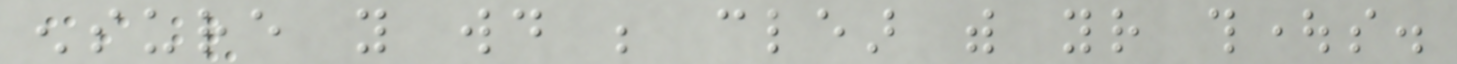ensure you would be clear with your thoughts.
